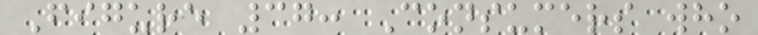Figure 37: Consumers who
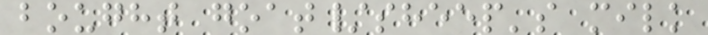bought goat/sheep's milk
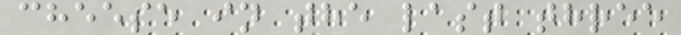cheese in the last three
